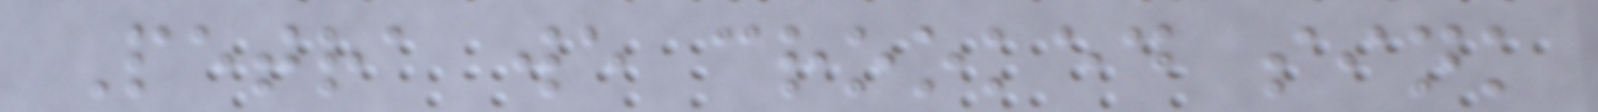Petra we crooked sink
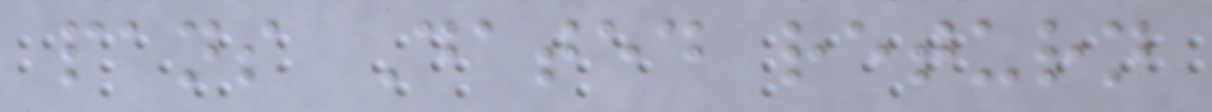pans Dated return
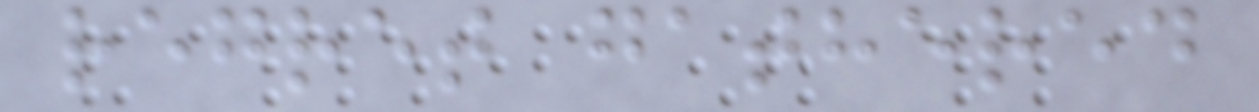regret gathered
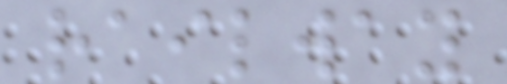railway
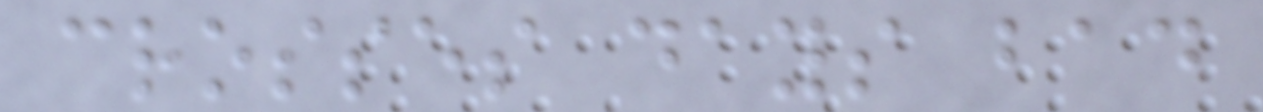crosses days bad
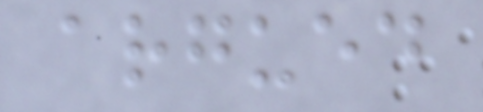argued
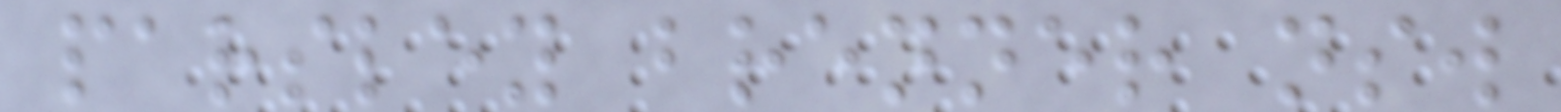parsley brenner nsw
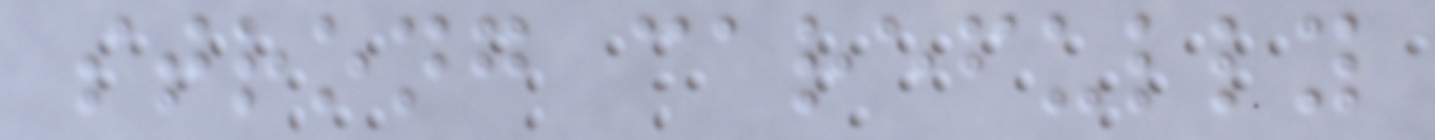strong carefully
